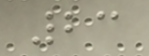23
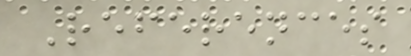References
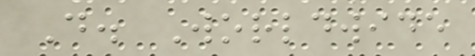D. Worldwide
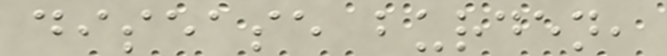disease burden,
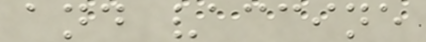and vaccine
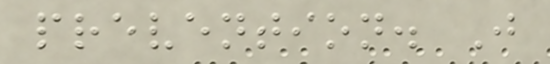prevention. J
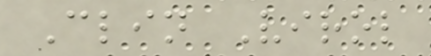Clin Virol
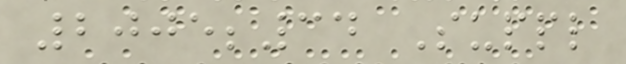2005;34 Suppl
